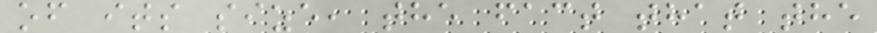of its size, the fact that the
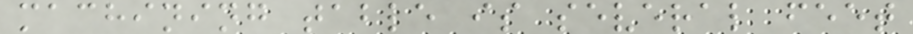machining table is several feet
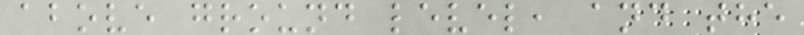above ground level, and the
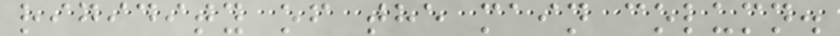rigidity of the main column.
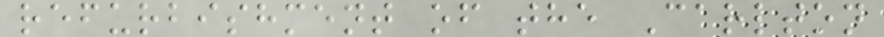refurbishment of the Carlton
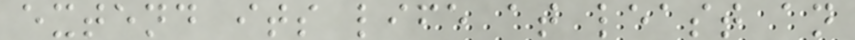extend its life at least an
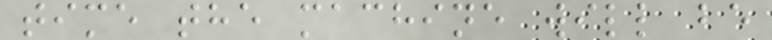time the machine will be
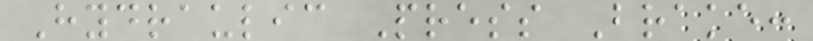Hydraulic Press Brake:
